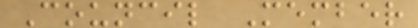Council Member
